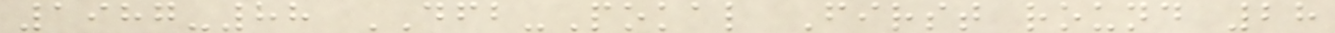1987-88 DFB-Pokal First round 28
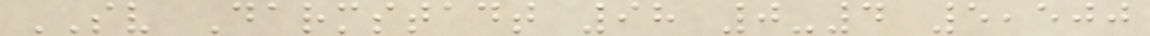SV Darmstadt 98 0-4 5,500
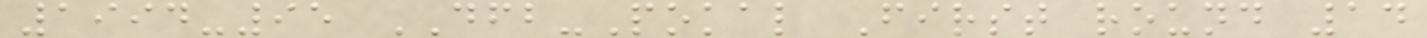1994-95 DFB-Pokal First round 14
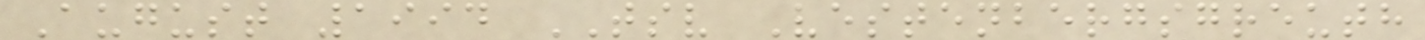August 1994 TSV Vestenbergsgreuth
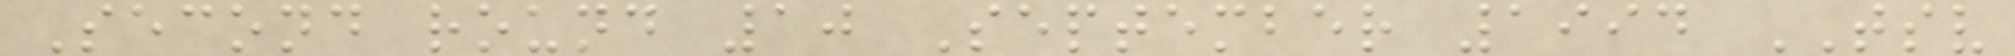Second round 10 September 1994 TSV
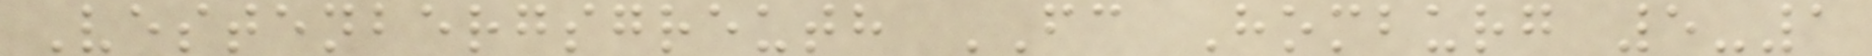Vestenbergsgreuth FC Homburg 5-1
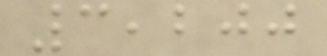3,200
